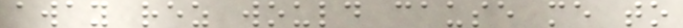away rez would cause me to
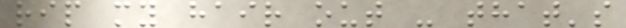rip my hair out - that's
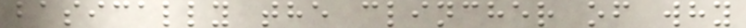basically the clincher of why
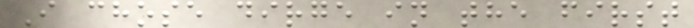I chose dirge in the first
